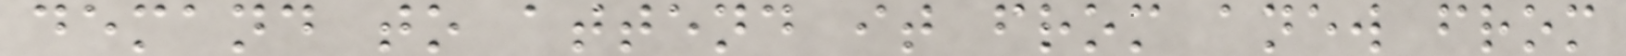demand to attend it from anew from
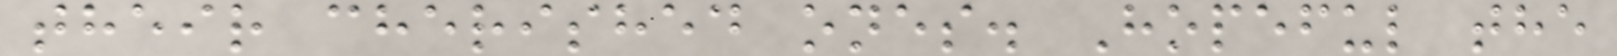their cherished ones. Hopeful the
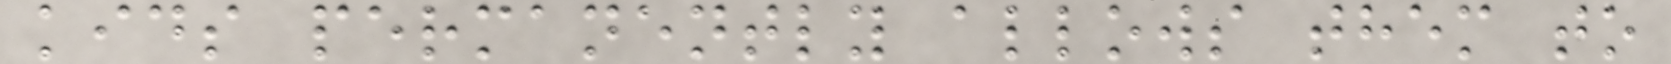kids permanently allows them to
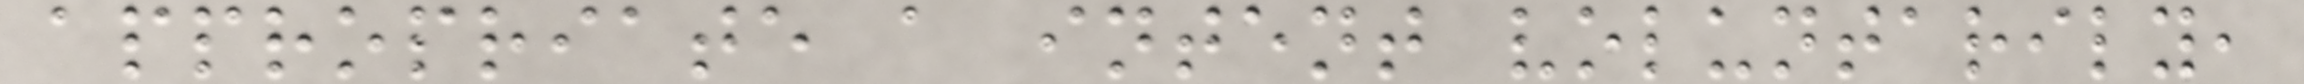appropriate a intent voluntarily,
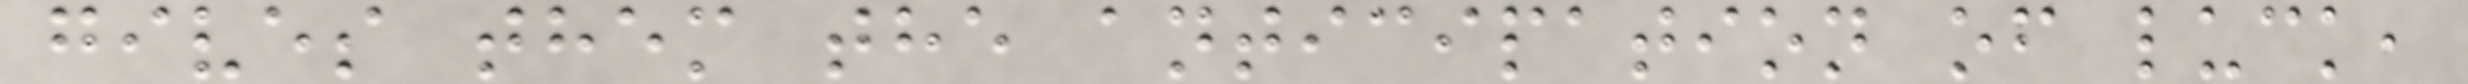gives them the anticipation of luck,
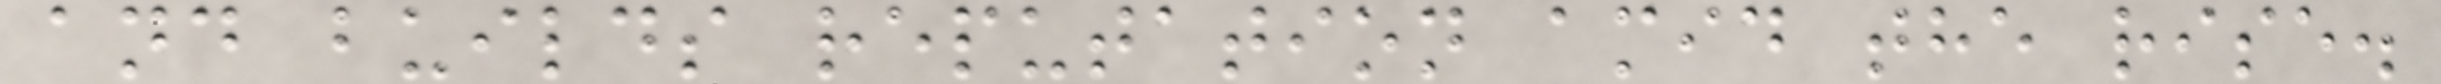and builds reputation amid the rise.
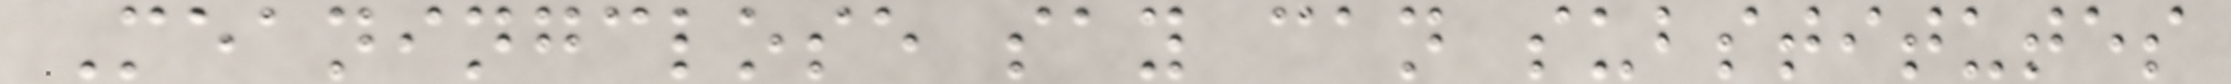Meaningclose say can substitutes
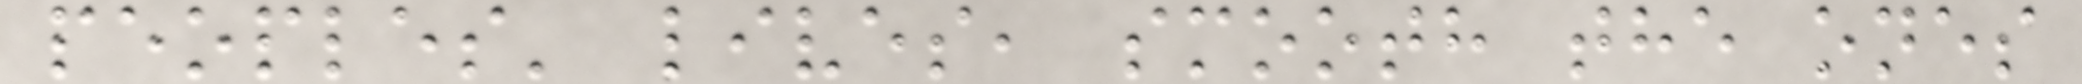peoples' lives, smooth the ones
